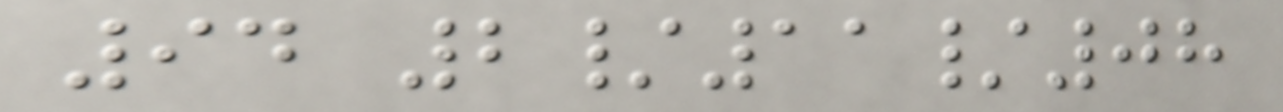94 2/11/08
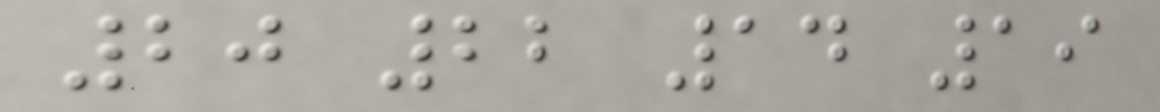20 22 14 19
